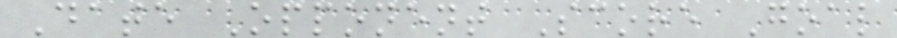Date Opponent Score Goal
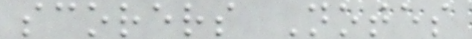scorers Notes
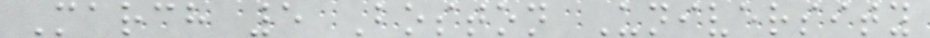March 5 Boston University
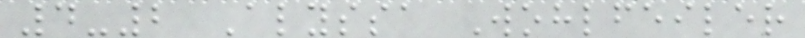4-2 Alyssa Wohlfeiler
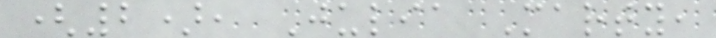(2), Julia Marty,
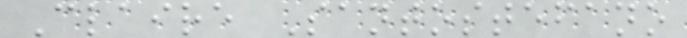Claire Santostefano
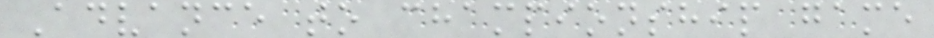Advance to championship game
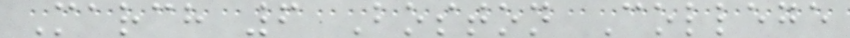March 6 Boston College
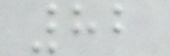82
